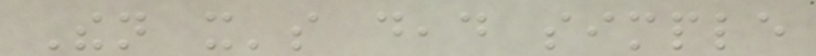Then it's dead simple
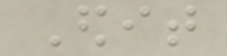Edit
